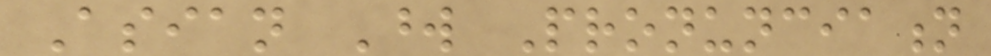Asian Word Pronunciation
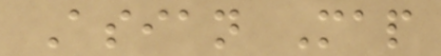Asian Map
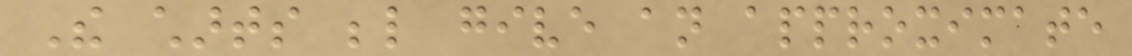The charts below give an approximate
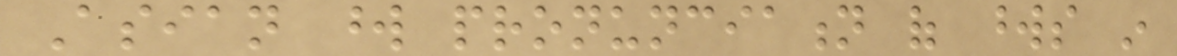Asian word pronunciation of words in
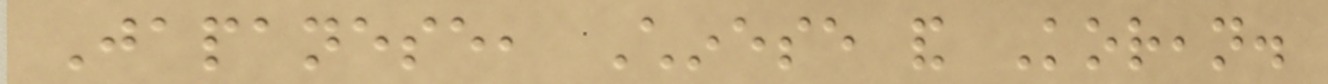Japanese, Chinese and Korean.
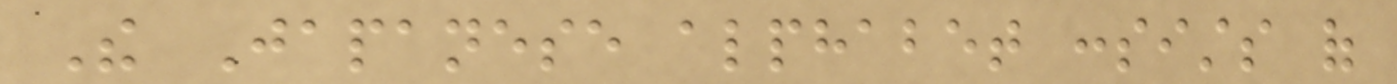The Japanese alphabet consists of
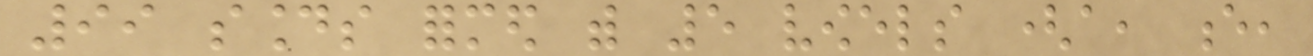99 sounds formed with 5 vowels (a, e,
